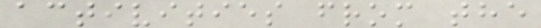activities from the
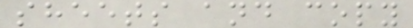sheets and copy
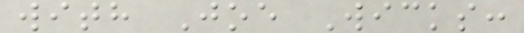with Joe Wicks:
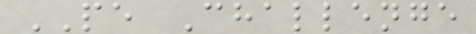PE Challenge
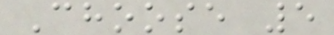Choose 5
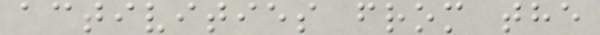activities from the
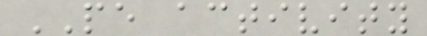PE activity
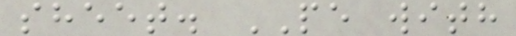sheet. PE with
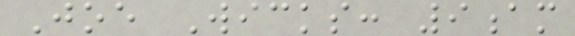Joe Wicks: 9am
